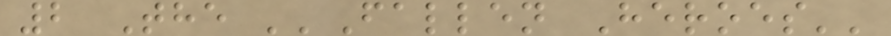2 The ''Fallen Heroes''
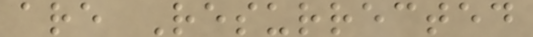are Resurrected
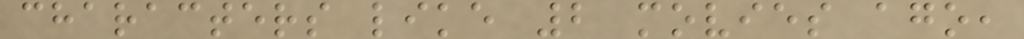characters like 2 movies ago,
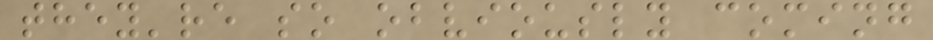they're so obviously coming
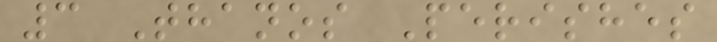3 Thanos Perishes
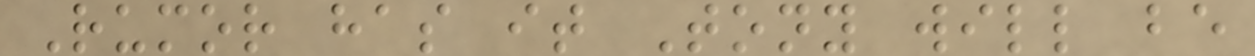Rumor has it Tony will be
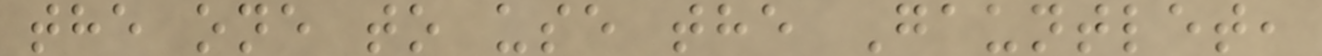the one to use the Gauntlet,
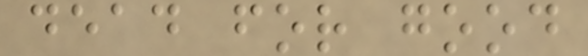dead for good
